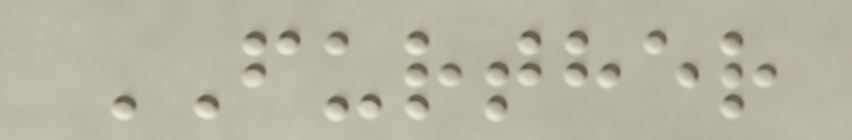FURTHER
